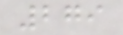279
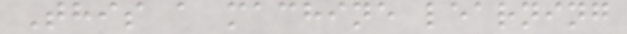This a machine learning
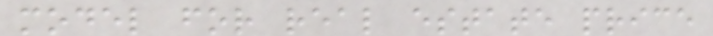model for real estate price
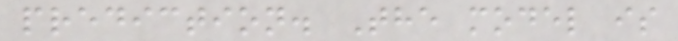prediction. The model is
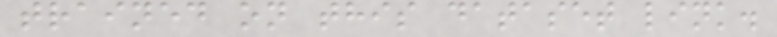trained on this dataset link.
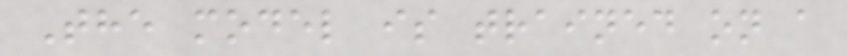The model is trained on a
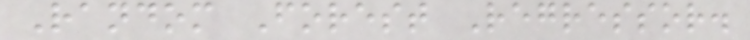Random Forest Regressor.
